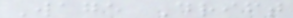Wage Drift
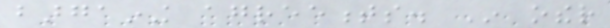bargaining agreements. In other
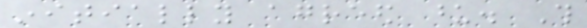initially agreed upon. This
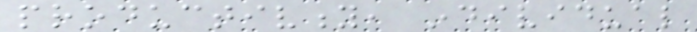productivity, individual
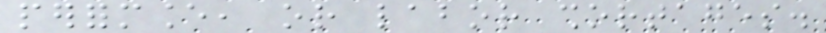performance, or labor shortages.
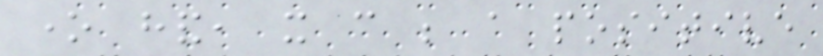one hand, it can be a positive
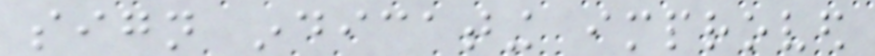sign indicating improved
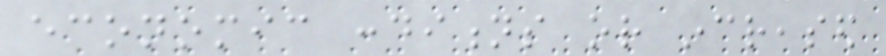economic conditions or increased
